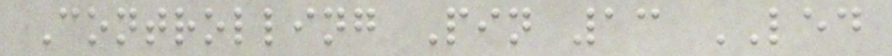Controlling Pin 13 LED
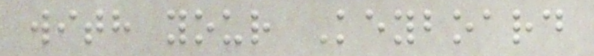with your Keyboard
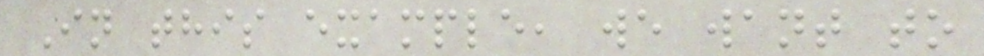In this example, we want to
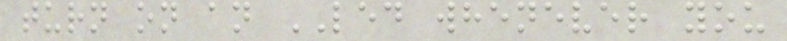turn on an LED whenever you
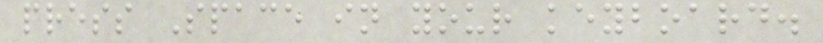press Space in your keyboard.
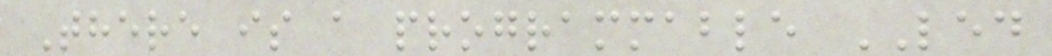There is a programmable LED
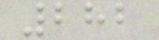282
